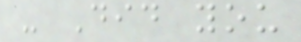- Did you
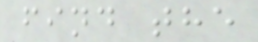find the
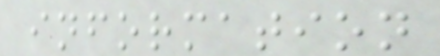information
